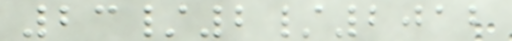23/2/2012
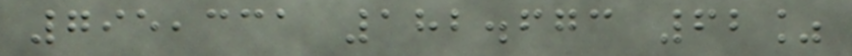795,331 182.673 62%
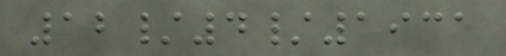12/4/1931
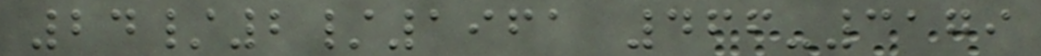24/2/1961 466-3179
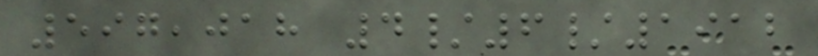597,018 4/6/1912
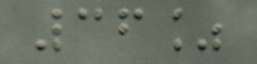36%
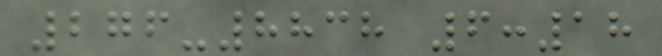276-8838 6:18
